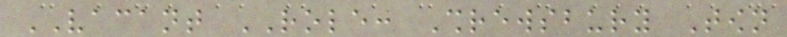VACANT ROLE: Shrewsbury Town
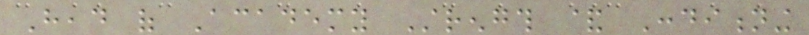Head of Academy Strength & Conditioning
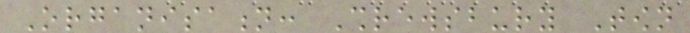Organisation: Shrewsbury Town
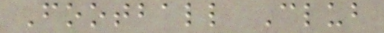Football Club
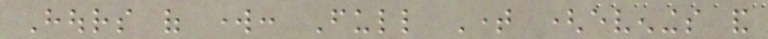Hours of work: Full Time (evenings and
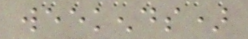weekends)
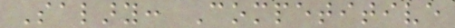Salary: Competitive
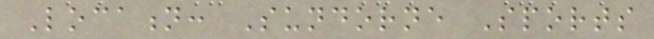Location: Sundorne Sports
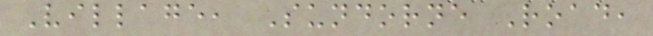Village, Sundorne Road,
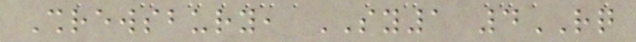Shrewsbury, SY1 4RQ
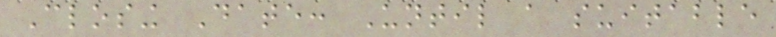Closing Date: Until a suitable
